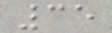35
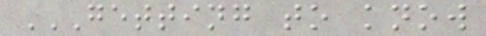GETTING TO KNOW
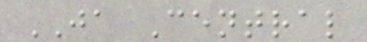JA Central
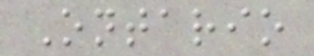Ontario
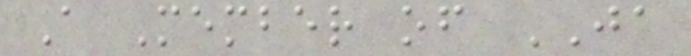A Member of JA
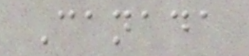Canada
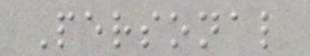Personal
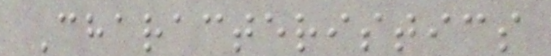Characteristics
